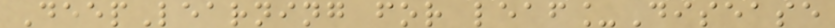DeepLearning for leaf_Disease
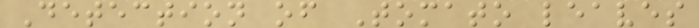Detection of Tomato leaves
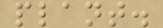plant.
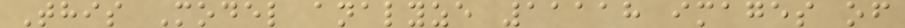This Model analyze 11118 images of
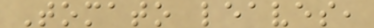Tomato leaves,
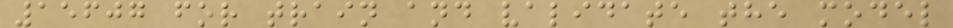15607 for train and validate the model
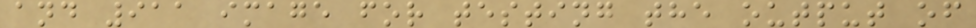and 911 image for testing the output of
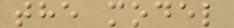the model
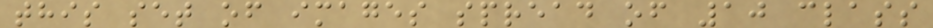this set of images spread of 10 class
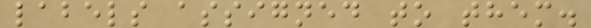labels assigned to them.
